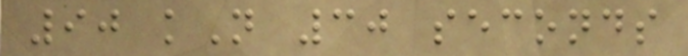90 kN 30 seconds
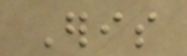Eris
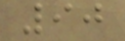90
